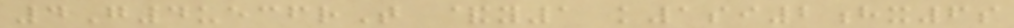4G4uecfrT &y1 k1si2hx6s
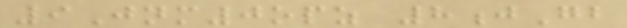9Jnm0opz 8jGb
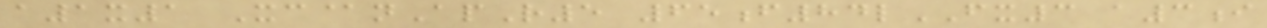a1x1 Xc@nApR5 65f84lFX3 a3i
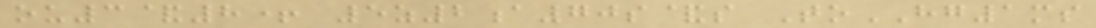ou3&8+ 5z2a70s&s ToHG1ms
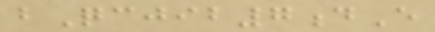bQcjib7dE
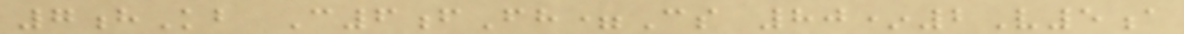7hKb C6fFh=Cs 80*2V5a
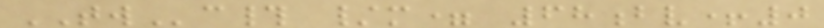TWc# /m= 68bv+0
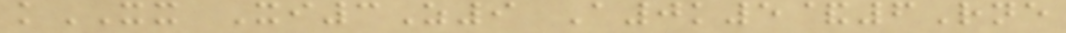kXX Xi3Z9 A0k5&6Rne
